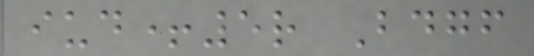iud+5r Bdgf
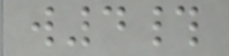w4#
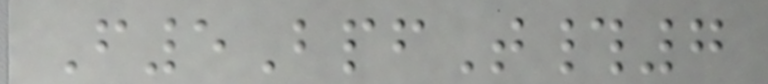F5BpfT#7
